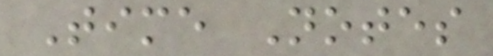Time Notes
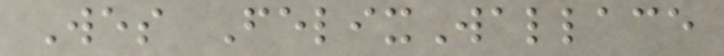Wes FelixWallace
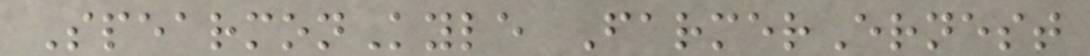SpearmonKyle FarmerErnest
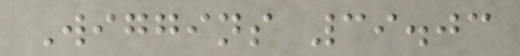Wiggins 39.03
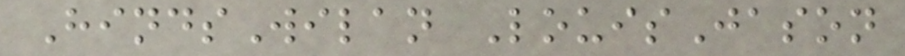HindsWilan LouisJason
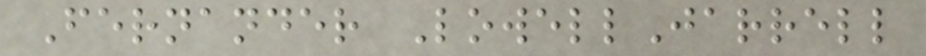Fernander LowellJarrell
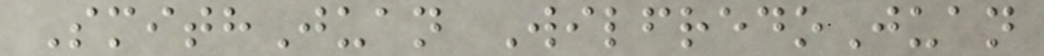SmithJuan WilfredoJuan
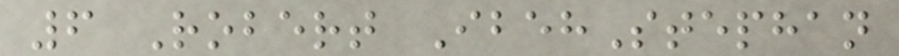6 Robert IbehStephan
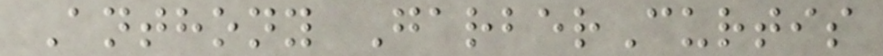Anthony GarberCurtis
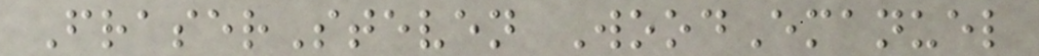FraserSteven WoodEmanuel
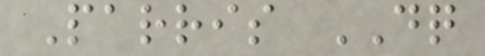Parris DQ
